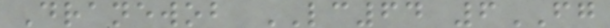Dranewob LC64 6FG
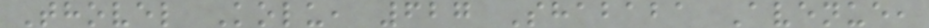Thovel Kolu, 627 Shababa Avenue,
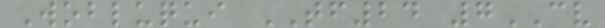Wobluqui TF24 7CV
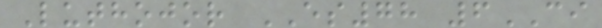Luthojor ES78 6CI
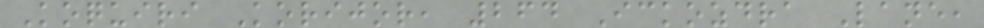Koquiri Korijor, 264 Ickozdra Lane,
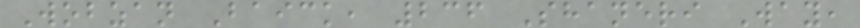Wobzan Baick, 236 Shaneri Way,
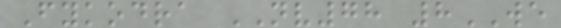Fykodra NV78 8WE
